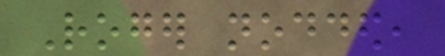Roger nodded,
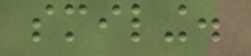smiling.
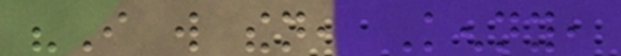"I will then, Kenny,
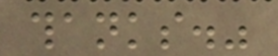thanks."
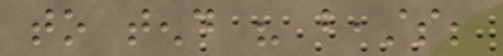to tend his beasts;
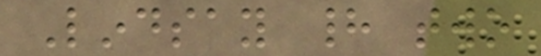Lindsay had two
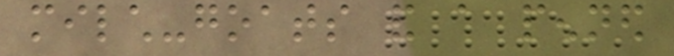milch-goats and a penned
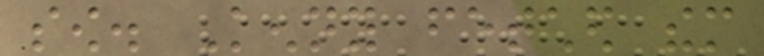sow. Kenny fetched them
